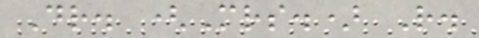Dr. (Mrs.) R.
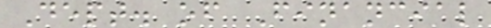Dept. of Financial
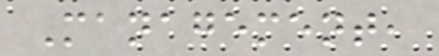Management,
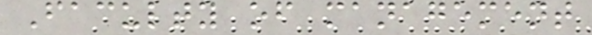Faculty of management
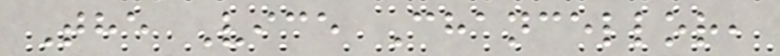The Vice Chancellor,
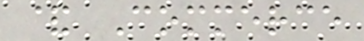& Commerce
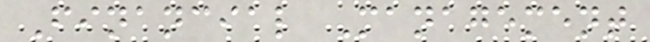Financial Management
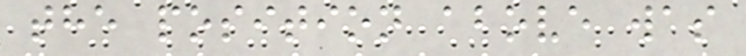the position above was
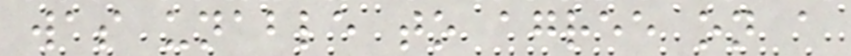was unable to agree on a
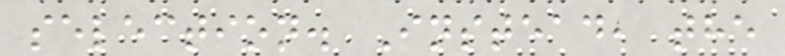selection. Instead, the
